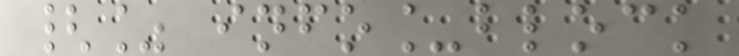{% info_block
